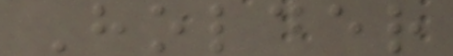Holder
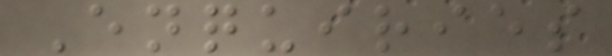Enquiries
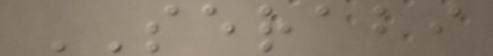SERABI
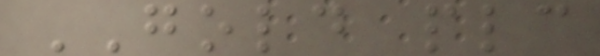GOLD plc
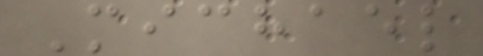Michael
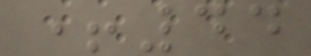+44
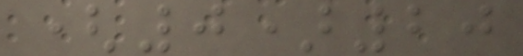(0)20
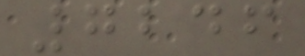7246
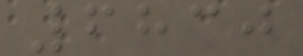6830
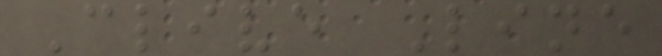Clive Line
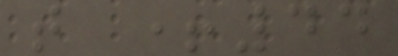t +44
